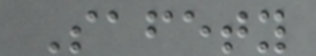Safety
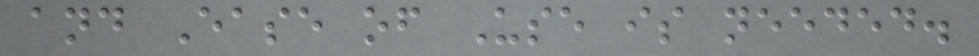and Ease of Use is needed.
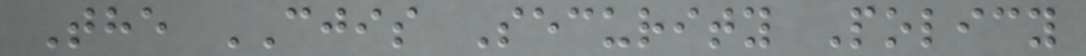The CJIS Security Policy
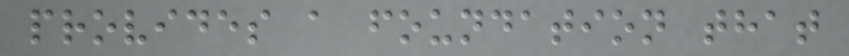provides a foundation that
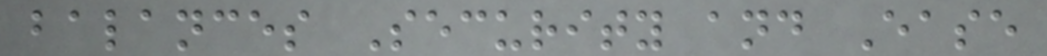balances Security and Ease
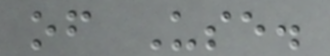of Use.
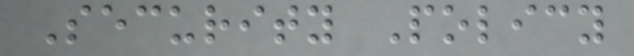Security Policy
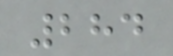284
